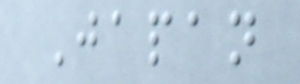Japan
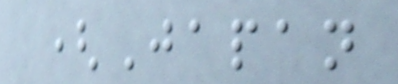(Japan
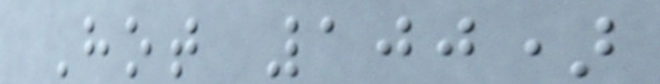Hot 100)
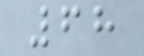68
